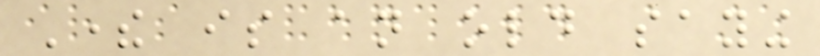There is an old saying
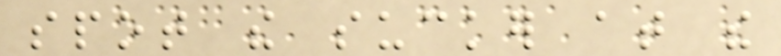spot the sucker at the
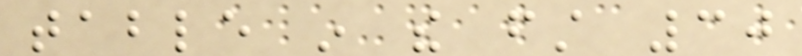table in the first 30
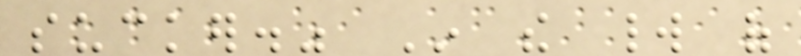sucker." In the world of
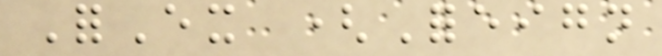ForEx (Foreign
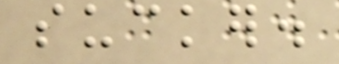sucker.
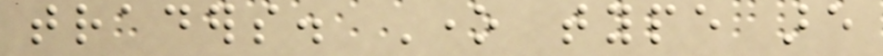traders. One type are
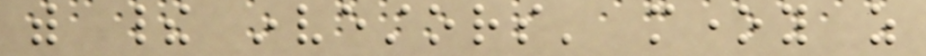with their investors' money as
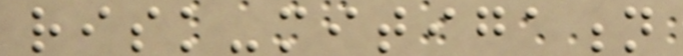risk-mitigation
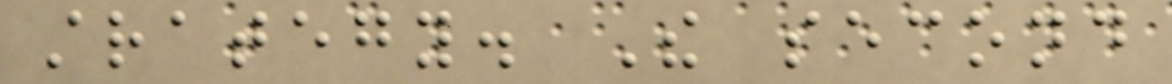strategy. The second
